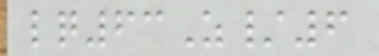lq63Z/6
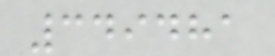349481
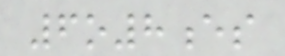6o8es
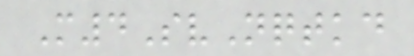M4SvNqtkd
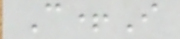C+I
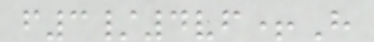f3/4vf+H
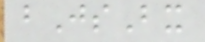bJsBx
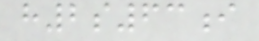h2s63i
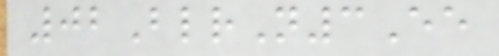02BlrN3Ee
